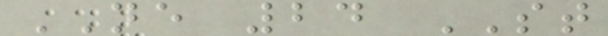NE 24 ST
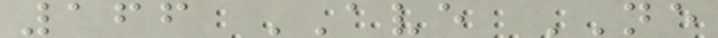166 AVE NE
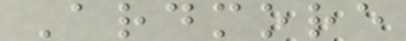Ardmore
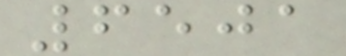6501
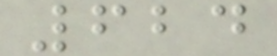624
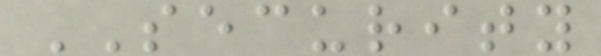SECURITY
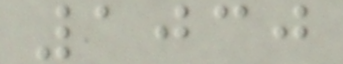1030
